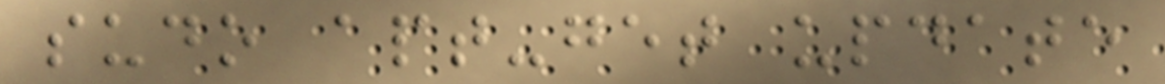sudo apt-get update
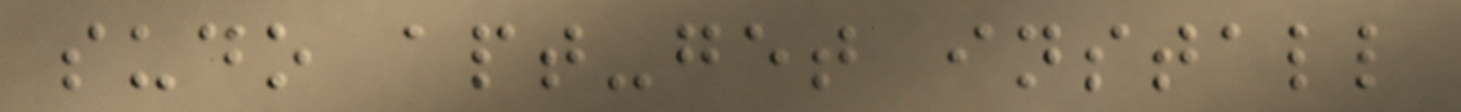sudo apt-get install
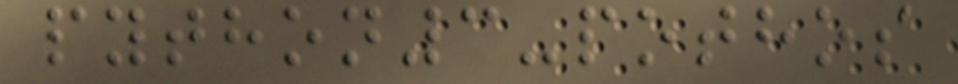python3-pothos
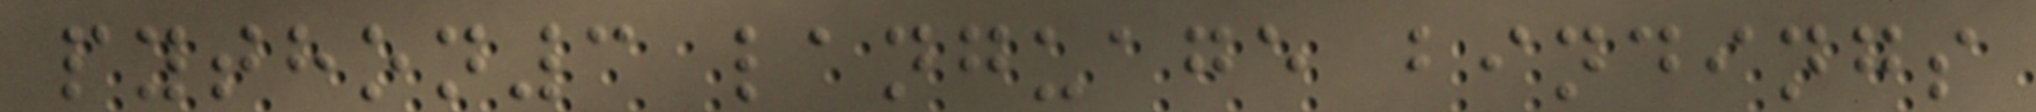python3 language bindings
